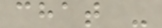chat -
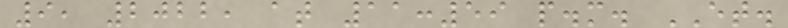9, 2022, at 11:59 p.m. ET.
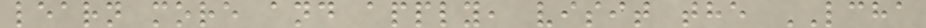learn more and apply, visit the LCHA
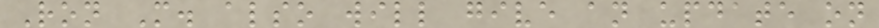Ron M. also will give an update on
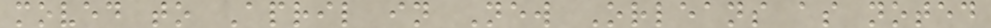moved to April in New Orleans as noted
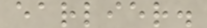earlier.
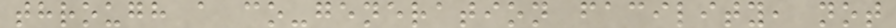through a co-generation facility, not
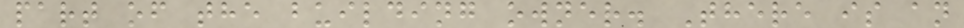part of the building owner. There is an
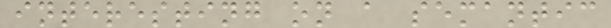interesting on a semantic
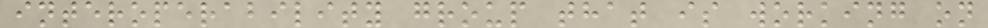interoperability group that is working on
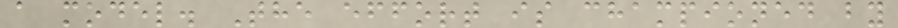a model. The effort is championed by
